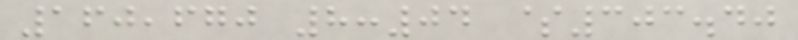160,670 8:04 $303.40
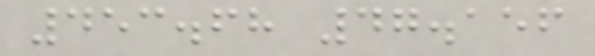453.68 47.156
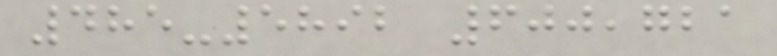485-5892 600,721
